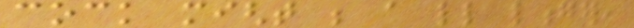cock might be a little longer,
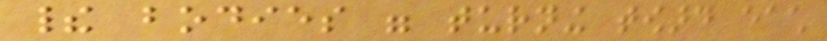their bodies were turning toward each
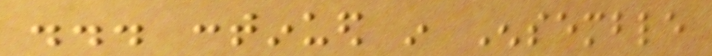... continued in Ensemble
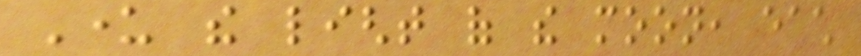Under the light of the moon, each
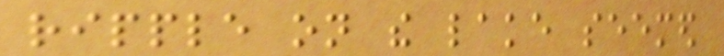ripple on the lake seemed
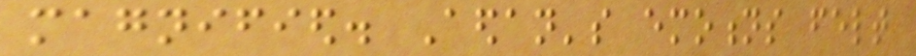magnified. Aedan's emotions felt
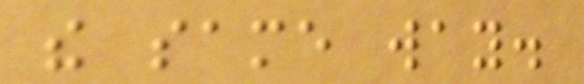the same way.
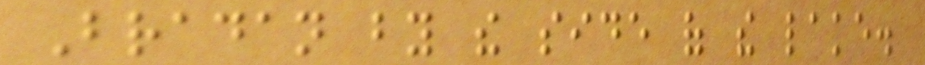Bradan by the side of the lake.
